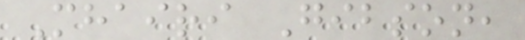Mhairi Gibson,
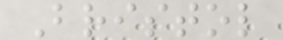Bristol
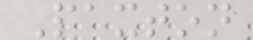Paxton
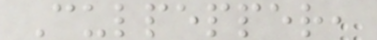Culpepper,
